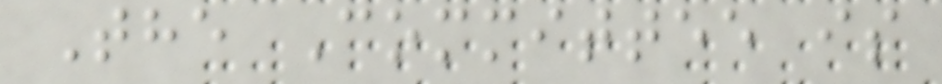The Committee is
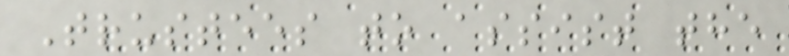Trustees to assist the
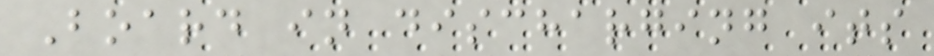Board in discharging its
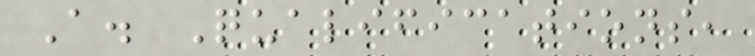A. Qualifications,
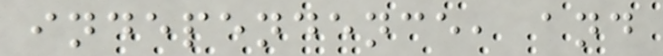independence, and
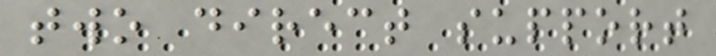two direct support
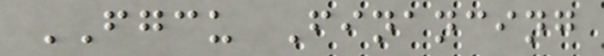FGCU Financing
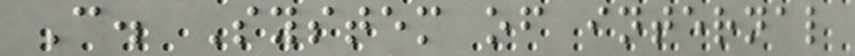C. System of internal
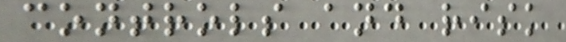controls and risk
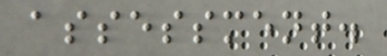assessment.
